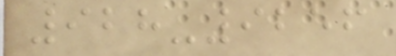928-9256
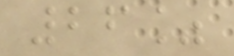26%
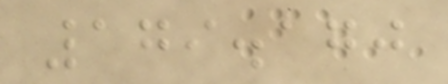179.170
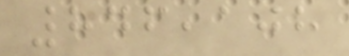846,108
